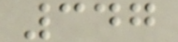347
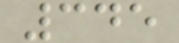345
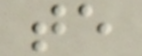te
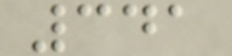341
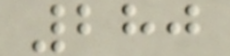280
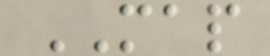MAP
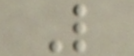L
